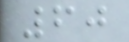60
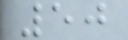50
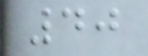40
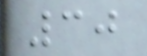30
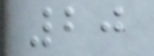20
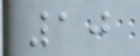10
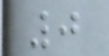0
